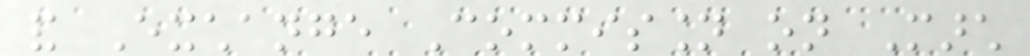and Exchange Commission on March
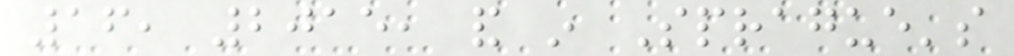16, 2015, and in Sprague's
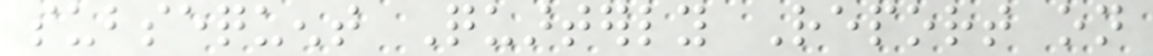subsequent Quarterly Report on
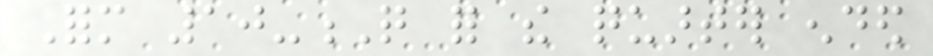Form 10-Q for the quarter ended
